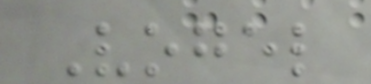Vogel
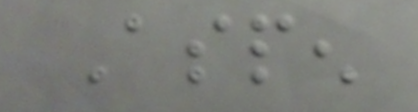Aspen
